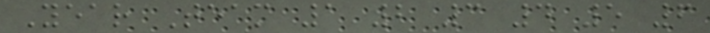Year Team 1 2 3 4 5 6
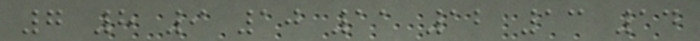7 8 9 10 11 12 13 14
